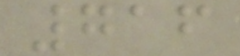716
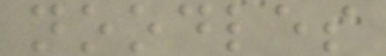noodles
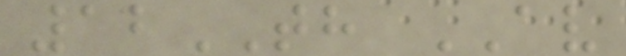12TH AV
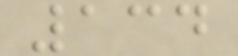134
